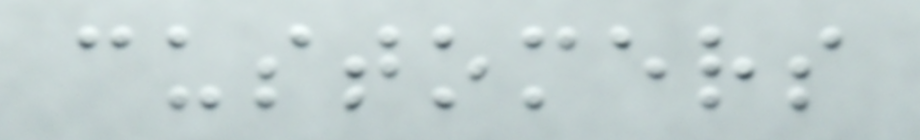customers
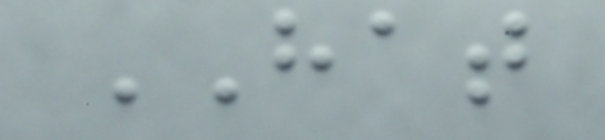HAT
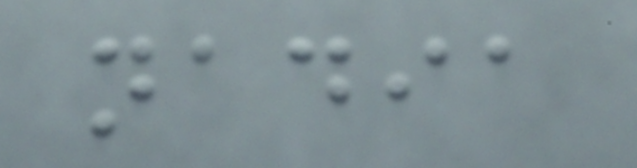nadia
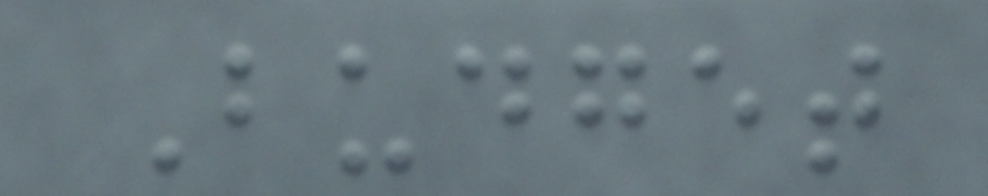Budget
